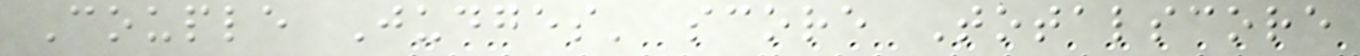Couple Judges' score Totalscore
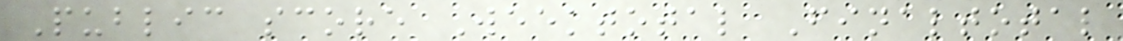Public score Weektotal Finaltotal
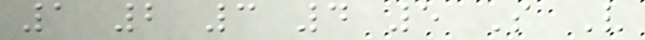1 2 3 4 5 S V
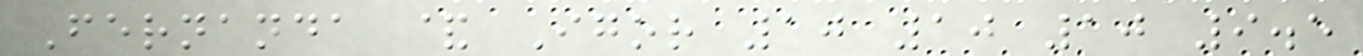Fernanda & Igor 10 10 10 9.5
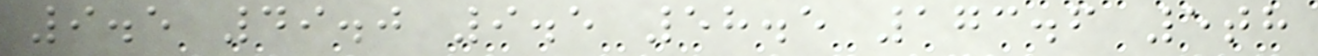9.5 49.0 9.5 58.5 173.6 5th
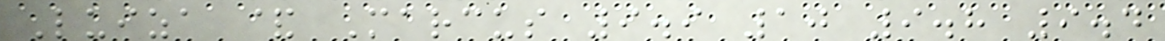Luiza & Marcus 9.9 10 9.8 9.4
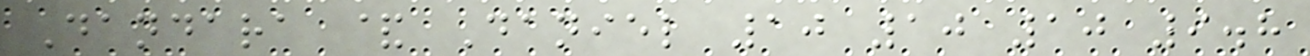Dandara & Daniel 10 10 10 9.8
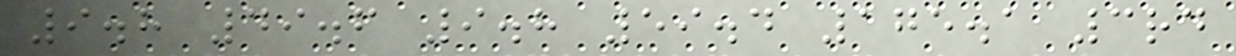9.8 49.6 9.8 59.4 175.1 3rd
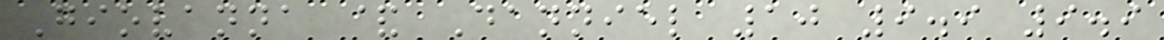Giovanna & Danniel 10 9.9 9.9
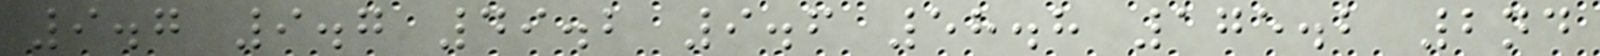9.7 9.7 49.2 9.6 58.8 175.2 2nd
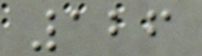126
